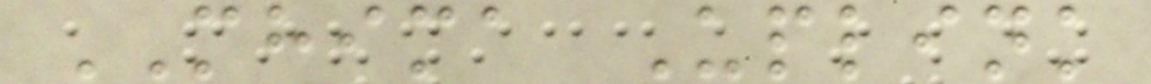MHIMA Uplink
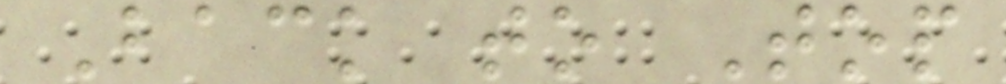Back to Top
